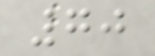70
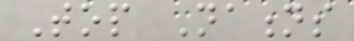Top Nations
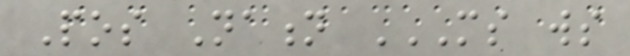Pos Nation MS WS
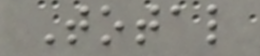Total
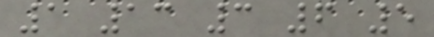1 13 3 6 5
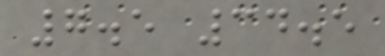7.5 34.5
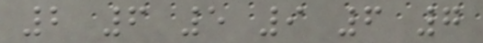2 6 5 9 6 7
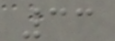33
